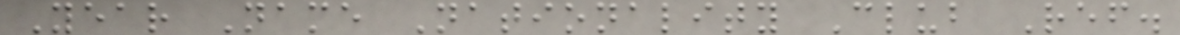Year Name Nationality Club Ref.
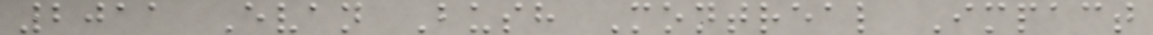2011 Evan Bush Montreal Impact
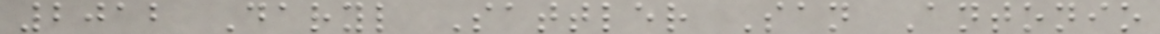2012 Daryl Sattler San Antonio
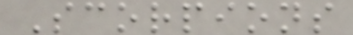Scorpions
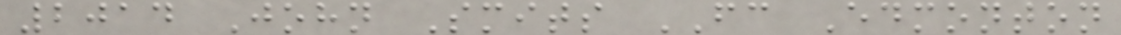2014 John Smits FC Edmonton
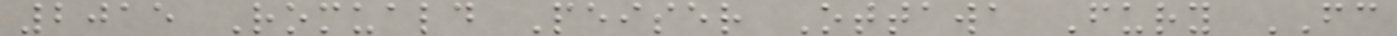2015 Romuald Peiser Ottawa Fury FC
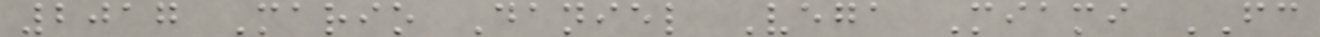2017 Mario Daniel Vega Miami FC
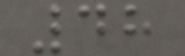48
